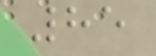85
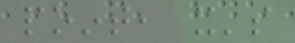point, it's
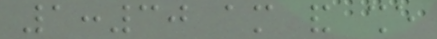1:30 am and she
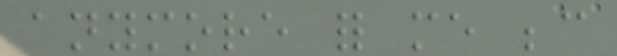anymore for me because
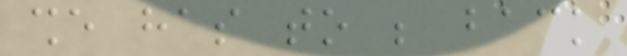she has to be back
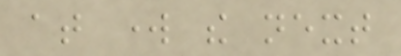at work the next
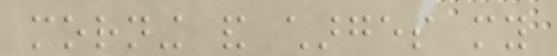morning and charges my
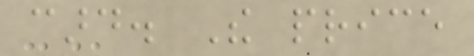card. The price
